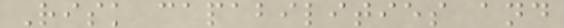Risk capabilities and
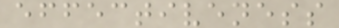effectiveness
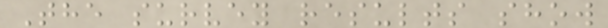The survey results show
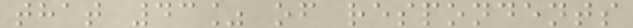that 43% of respondents
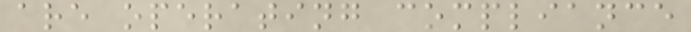are operating compliance
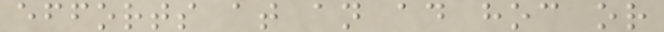efforts at an ad hoc or
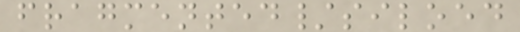fragmented/siloed
